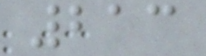213
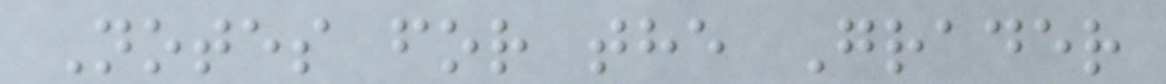Notes for the Grader
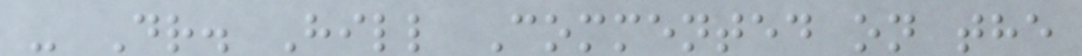- Dr. Hill Commented on the
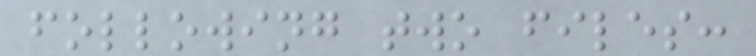following two files:
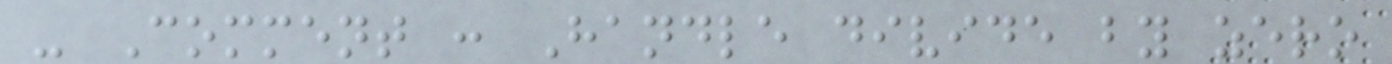- Comment : Handle divide by zero
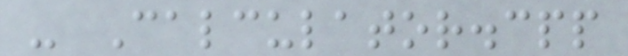- Calculator.cpp
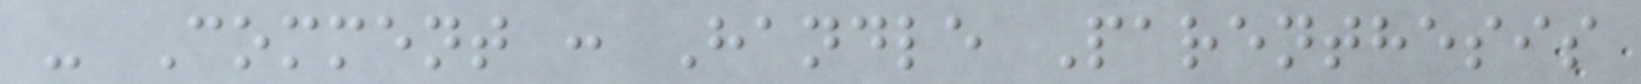- Comment : Handle Parenthesis
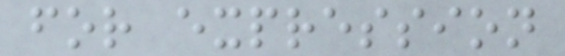for expression
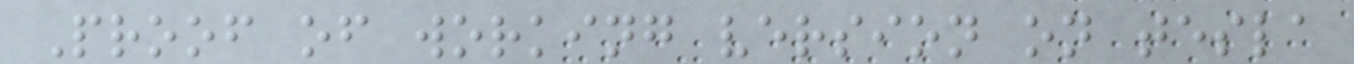Proof of working version on tesla
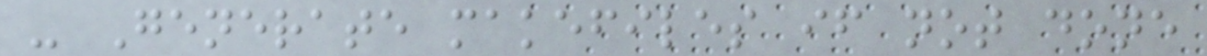- Generate makefiles if not done
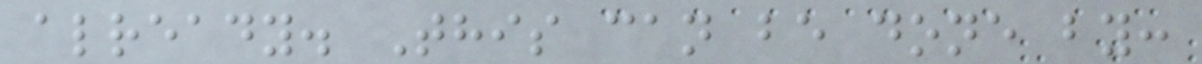already. This can be done by:
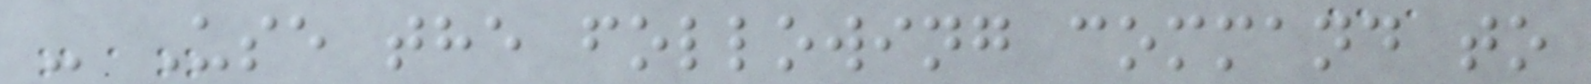- Use the following command to
